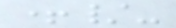+/-
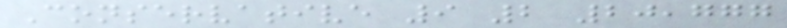Conservative 9 2 20,777
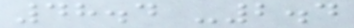48.4 -2.4
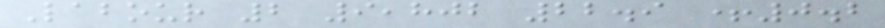Labour 2 9,802 22.9 +0.2
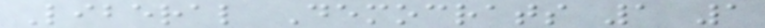Liberal Democrats 1 1
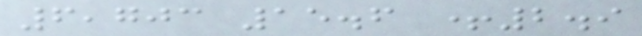6,703 15.6 +2.9
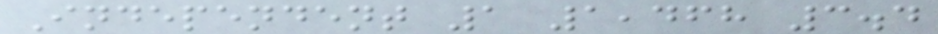Independent 1 1,468 3.4
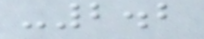-2.2
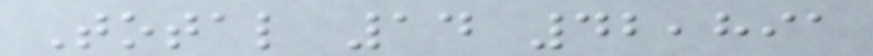Total 14 42,891
